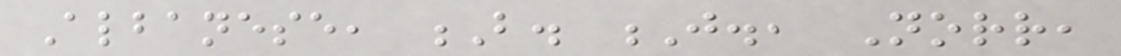Albanese, B. J., Norr,
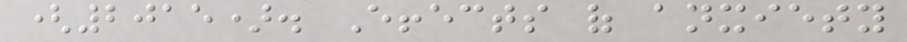(2015). Effects of anxiety
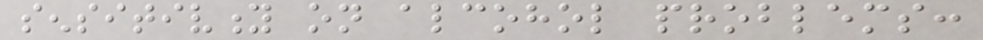sensitivity on alcohol problems:
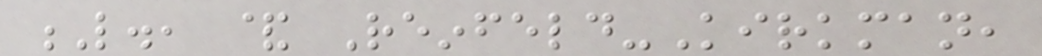L., & Reinfeld-Kirkman,
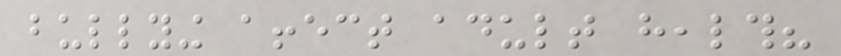bullying affect adult health?
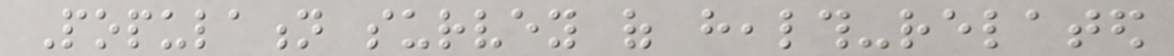Population survey of health-related
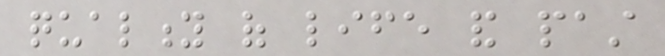quality of life and past
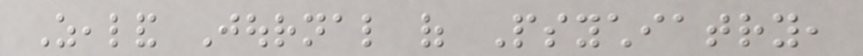Zealand Journal of Psychiatry,
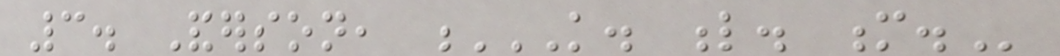3. Anderson, K. L. M.
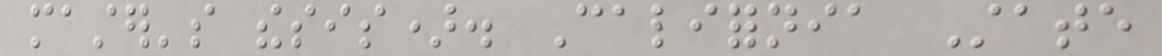master's thesis). California State
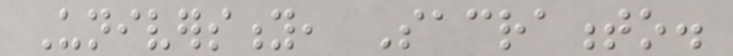University, Sacramento.
